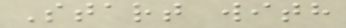Start with
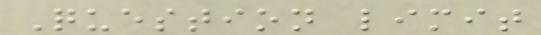Question limit
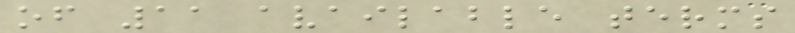of 11 available terms
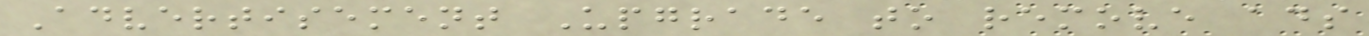Advertisement Upgrade to remove ads
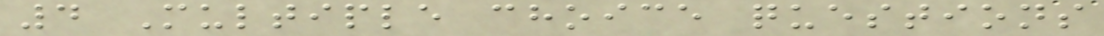4 Multiple choice questions
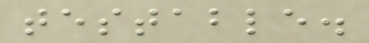testable.
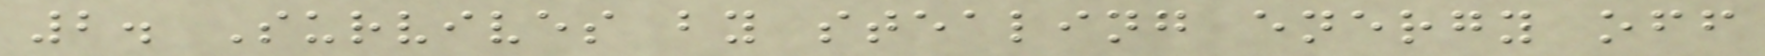2. Survives by stealing energy off
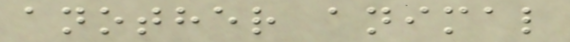another animal
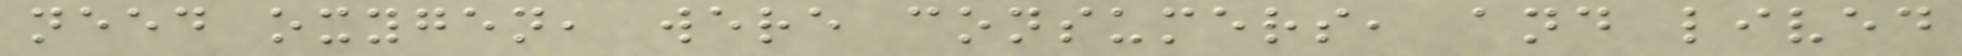need oxygen, were consumers, and lived
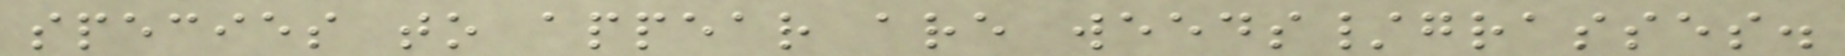species to appear are weeds/grasses.
